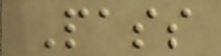Pass
